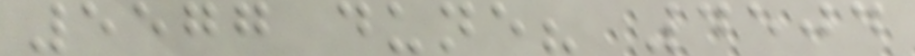5577 dune? 4504
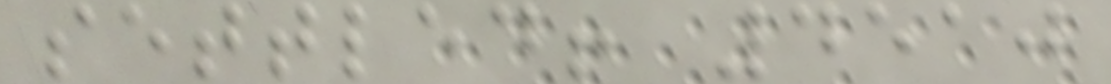settled! 4510
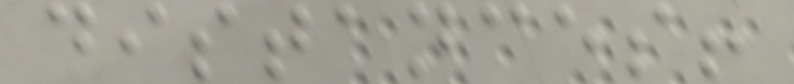distances!
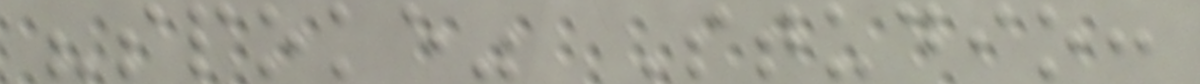"spoke" Studio:
